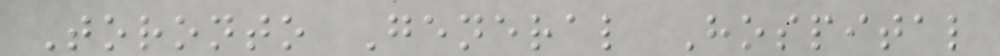Toronto General Hospital
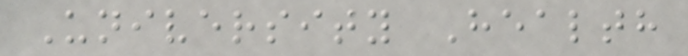University Health
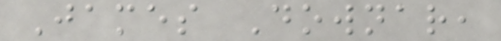James Downar,
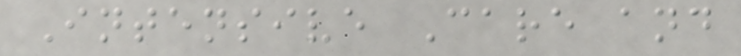Intensive Care and
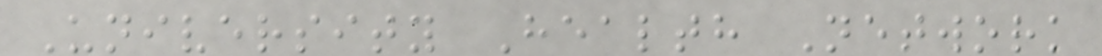University Health Network
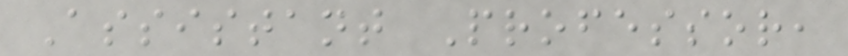Assistant Professor,
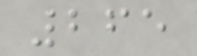265
